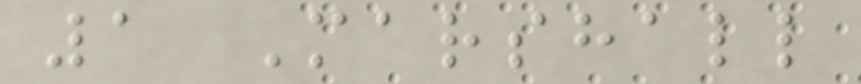1 Marshall
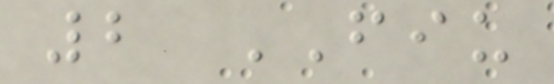2 FIU
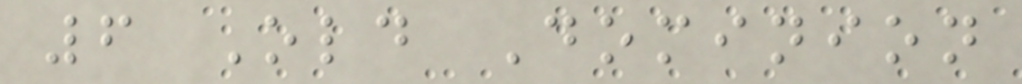6 Old Dominion
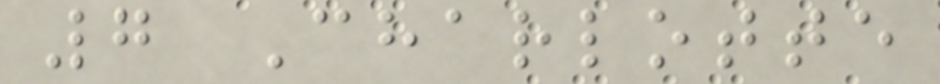7 Charlotte
